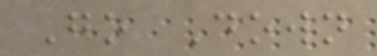Go Down
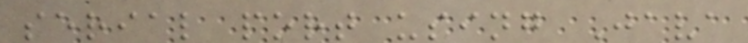serial port using Java
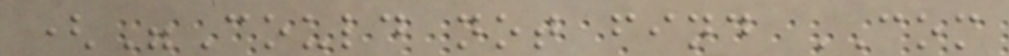("Could not find COM
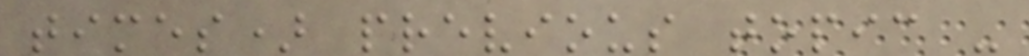times) previous topic -
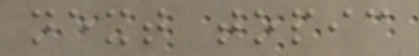next topic
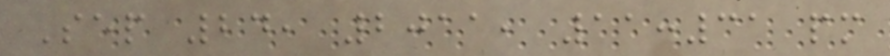Sep 24, 2011, 11:31 pm
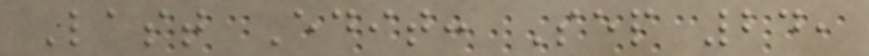Last Edit: Sep 24,
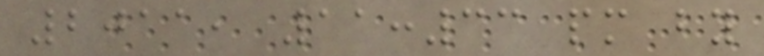2011, 11:33 pm by
